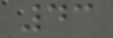43
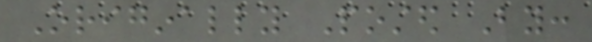Originally Posted By:
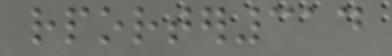rporter314
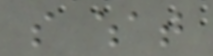so what
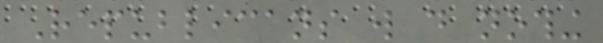Republicans will do nothing
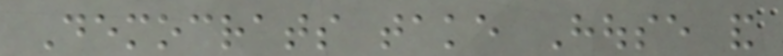Democrats take House and
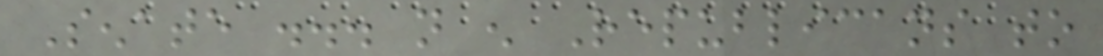Senate ... not enough Republicans to
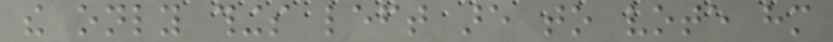the only things left are to vote him
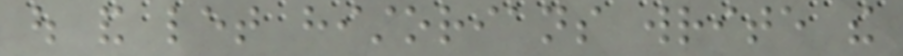out and let historians write the
